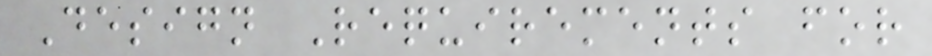Design Requirements for
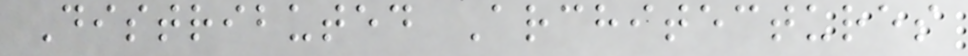Distributed Architectures
